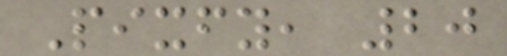Pixfy, 20
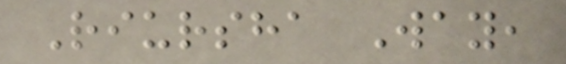Riursha Way,
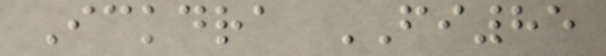Ickdra FI85
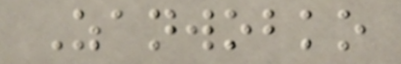Zanwobko
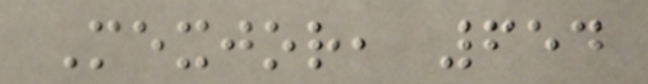Mexjor, 654
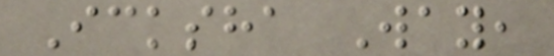Icksha Way,
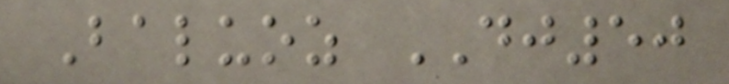Baluoz DJ50
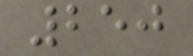250
